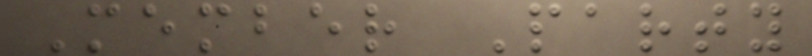Member Party
